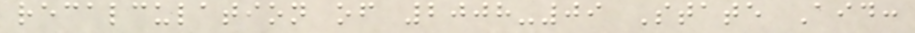recalculation of 2008-09 State Aid:
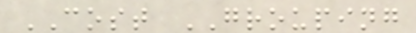COST GROUPING
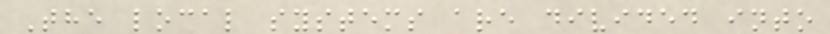The local systems are divided into
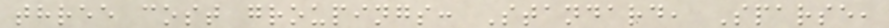three cost groupings: Standard, Sparse,
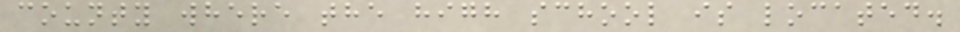county where the high school is located.
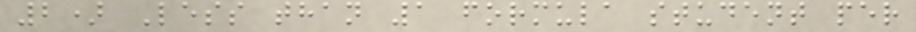2) Less than 1 formula student per
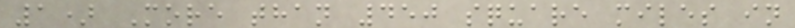1) More than 450 square miles in
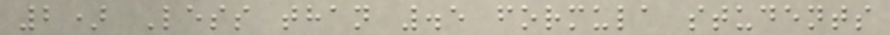2) Less than .5 formula students
